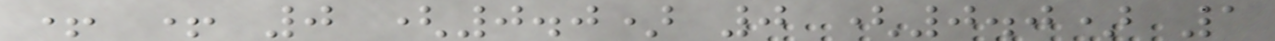+ + 0 (0.0) 0 (0.0) 1
